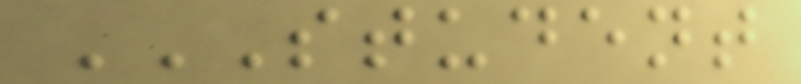STUDENT
